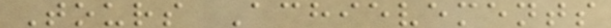Tours Achievements
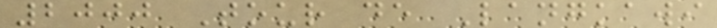2000 Tour de Langkawi
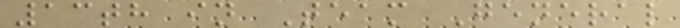13th in Team General
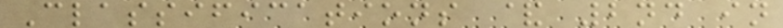Classifications & 2nd in
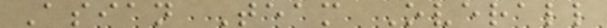Asian Team Overall
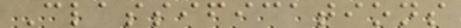Classifications
